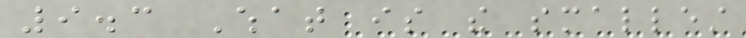9.3 What is the smallest
